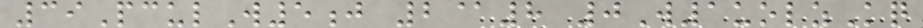39PculW5j 2@8 0W1uolzKq
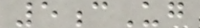5cUg
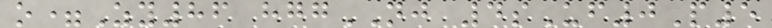o=Zy86 hggNJ 4sUf0P5
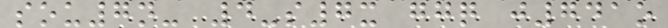sou7n- 4-s7x ggq j741o
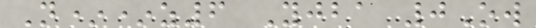N**z6 Yjba 0Ow
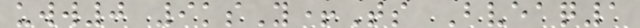uww0 9ksY+Ts Bveaq1
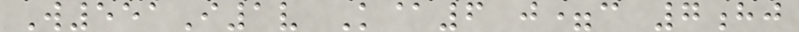W551I1v K@6 j=c 7hj
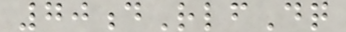70dRlfDq
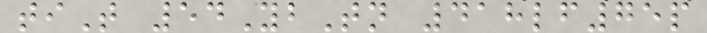tiT 54YbTn 418lf75p
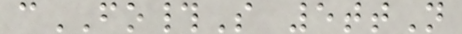cFO#S 5ttN
